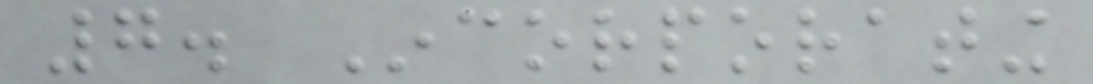7. Incorporating
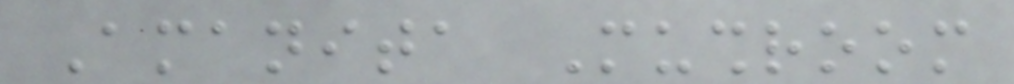Amanita Mushroom
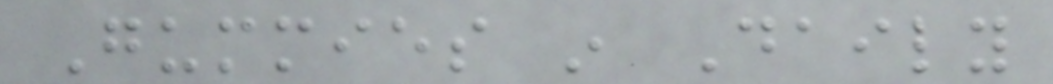Gummies in Daily
